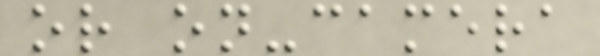or on-camera
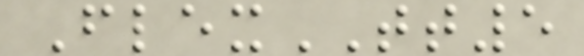FlexTT5
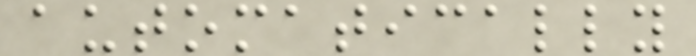automatically
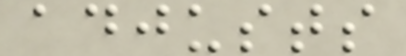adjusts
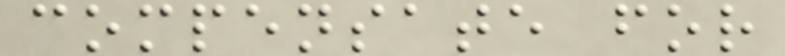compensate for
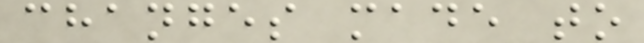changes made to
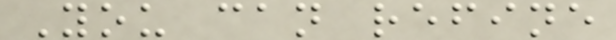You can refine
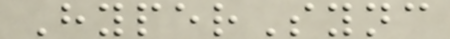HyperSync
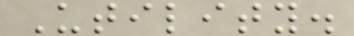Utility.
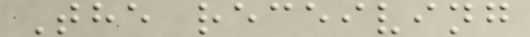The receiving
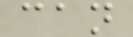can
